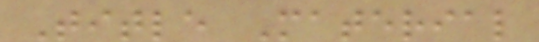Title Material
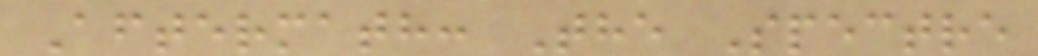Aftermath: The Spectre
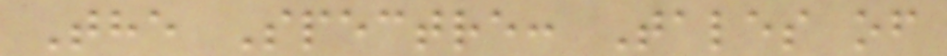The Spectre: Tales of
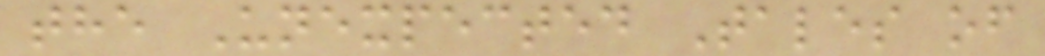the Unexpected Tales of
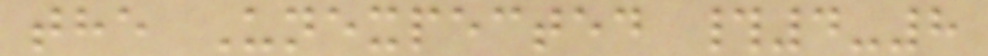the Unexpected #4-8
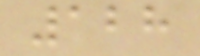128
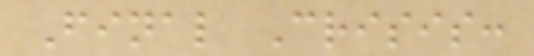Final Crisis:
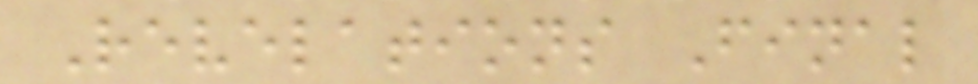Revelations Final
